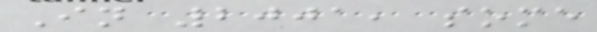In 2001, some
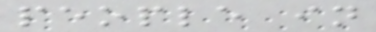people in
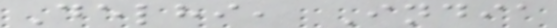Delhi, India
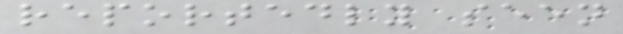reportedly seen
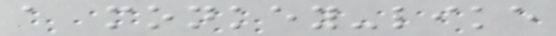a monkey-like
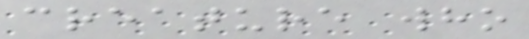creature who
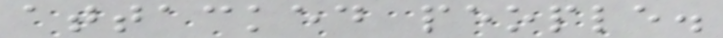attacked people.
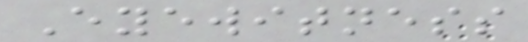Eyewitness
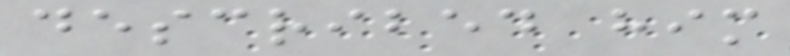described him
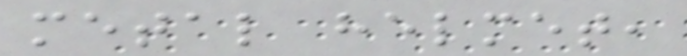metal helmet,
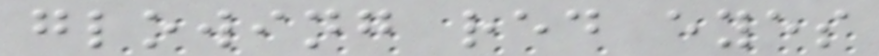glowing red eyes
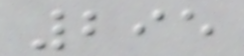295
